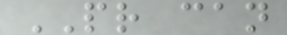PR can
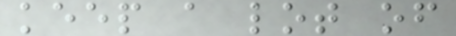keep a lot of
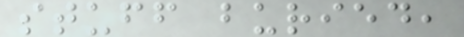stuff buried,
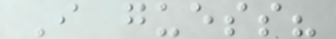I guess?
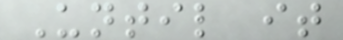Until it
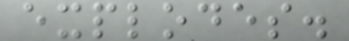explodes.
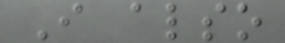I also
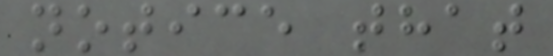notice that
